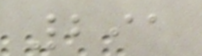291
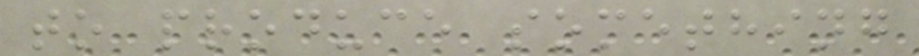to produce something
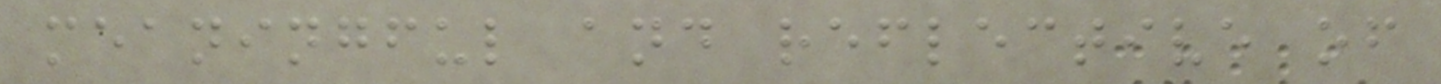meaningful and reflective of
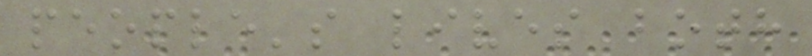people's lives both
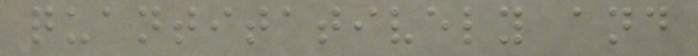quantitatively and
